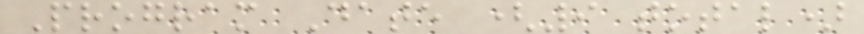Program Date (9 total)
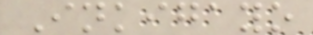Inkigayo
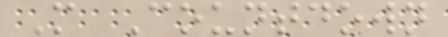M Countdown
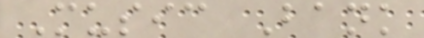Music Bank
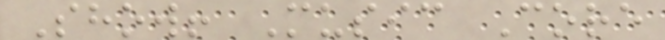Show! Music Core
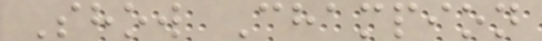Show Champion
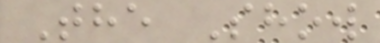The Show
